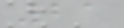21
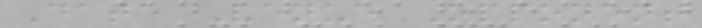Date Venue Opponent
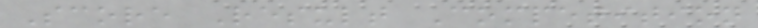Score Result Competition
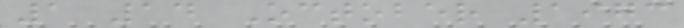1 14 October 1973
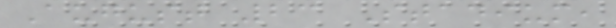August 23 Stadium,
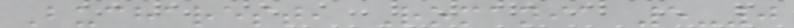Bucharest, Romania 5-0
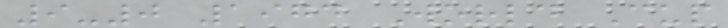9-0 1974 World Cup
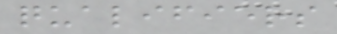qualifiers
